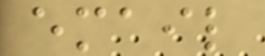email
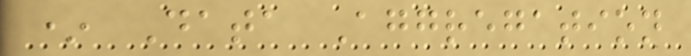* Data Aggregation
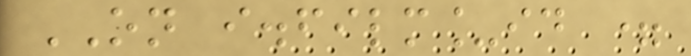ON i.film_id =
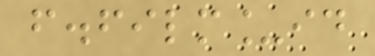f.film_id
